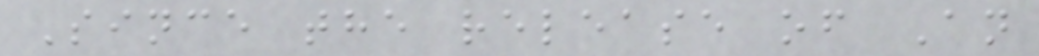Since the release of An
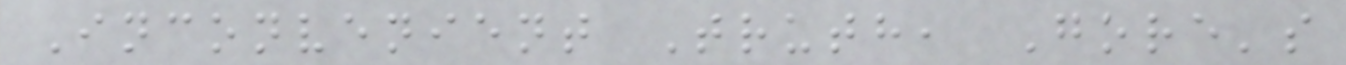Inconvenient Truth, Gore's
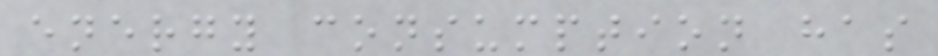energy consumption has
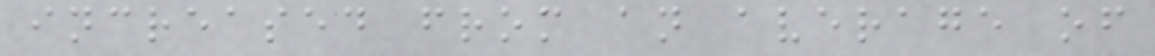increased from an average of
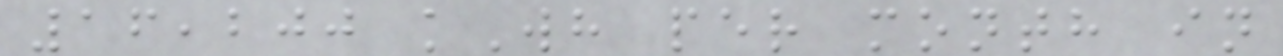16,200 kWh per month in
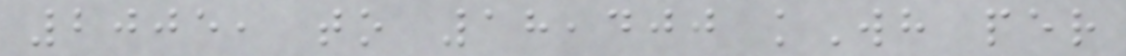2005, to 18,400 kWh per
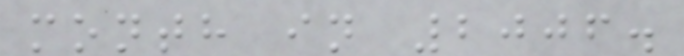month in 2006.
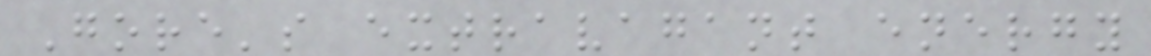Gore's extravagant energy
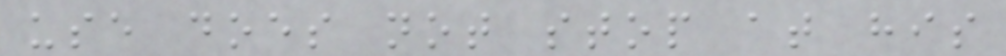use does not stop at his
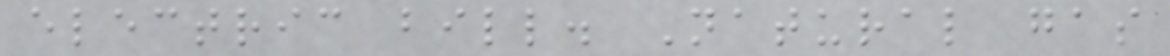electric bill. Natural gas
